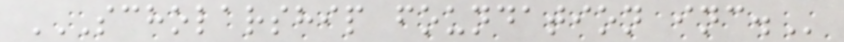SCHOLARSHIP FOUNDATION INC.
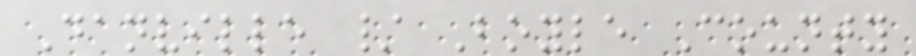Danville / Boyle County
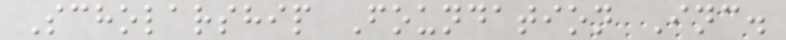Scholarship Foundation Inc.
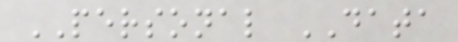PERSONAL DATA
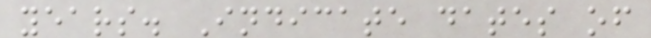years. Indicate dates of
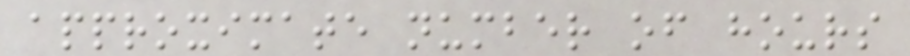approximate number of hours
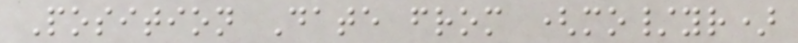Position Date from (mo/yr)
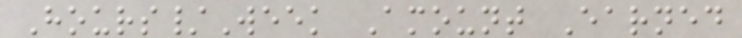Hours/Week Amount Earned
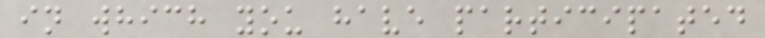in which you have participated
